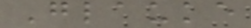Glauke
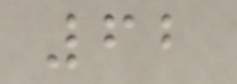62
